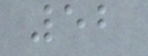52
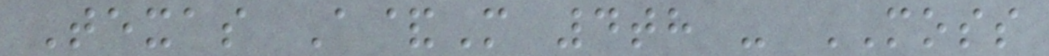Texas A&M 4th - MOSS
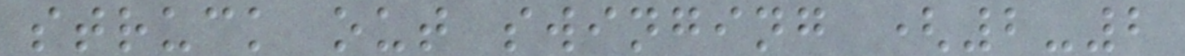struck out swinging (2-2
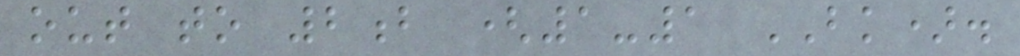out to 2b (1-1 BK).
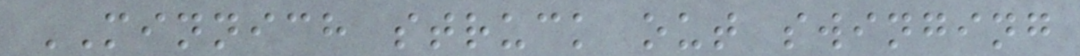MINNICH struck out swinging
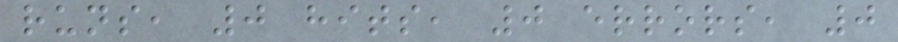runs, 0 hits, 0 errors, 0
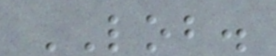LOB.
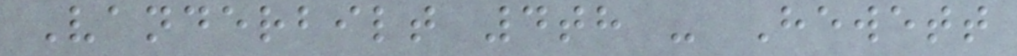Vanderbilt 4th - Hewett
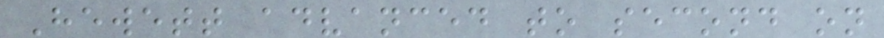Hewett advanced to second on
